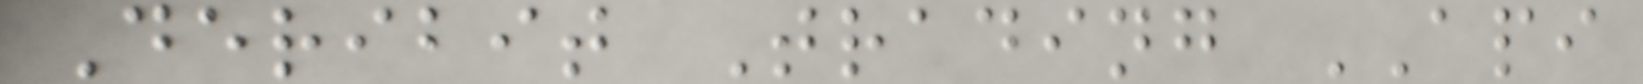Deribit Trading API
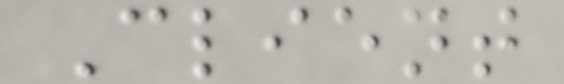Client
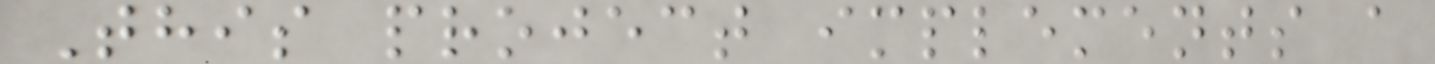This project implements a
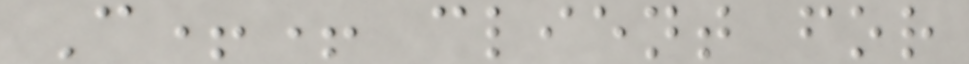C++ client for
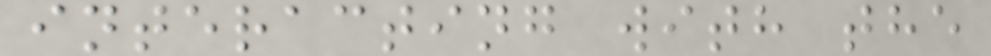interacting with the
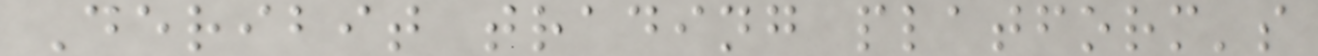Deribit trading platform's
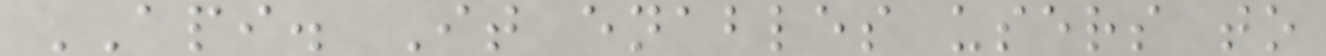API. It enables users to
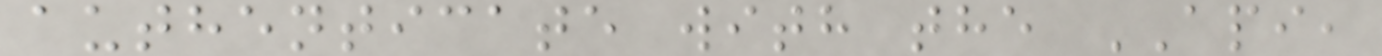authenticate with the API,
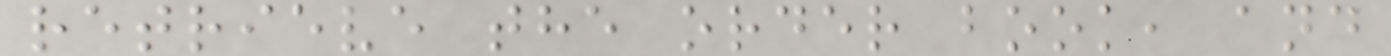retrieve the order book, and
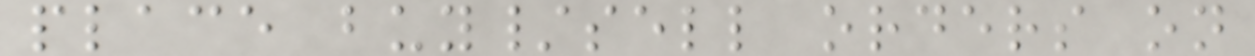place buy/sell orders on
